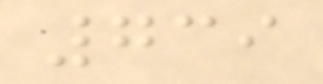739
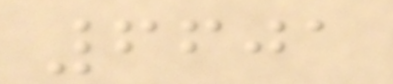6601
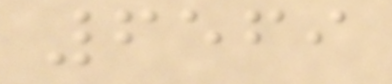6569
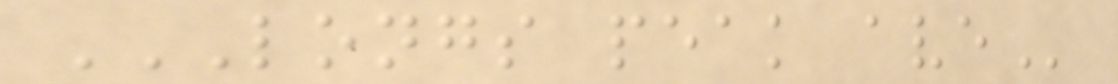LONGS PEAK AVE
